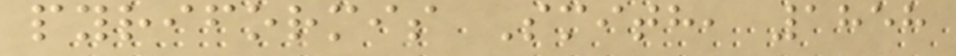pyriformis Smith, 1858
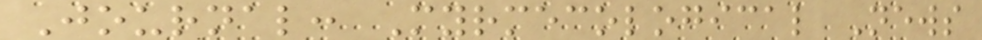Journal: Myrmecological News
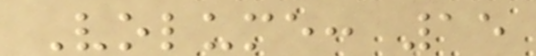Volume: 15
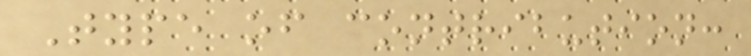Type of contribution:
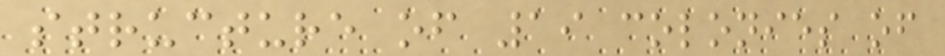structure of 19 colonies of
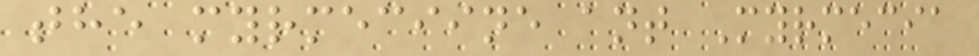the myrmeciine ant Myrmecia
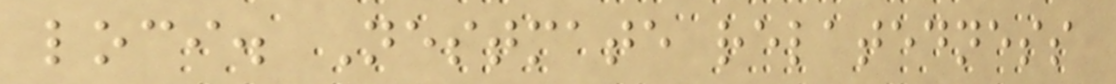loci. Nestmate relatedness
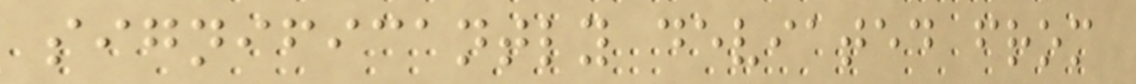significantly deviated from
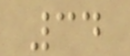34
